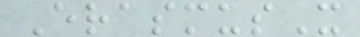ErasmusX
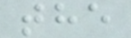the
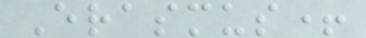Erasmus+
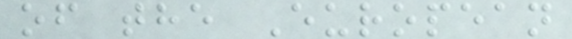of the European
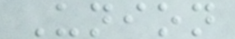Union
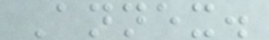Annex.
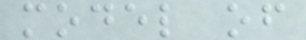model of
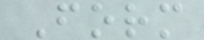Form
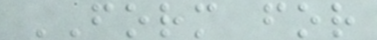FORM for
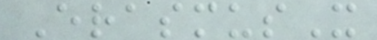ErasmusX
